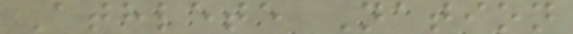Athlete Nation
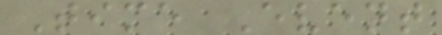Time Event
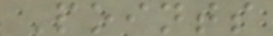Points
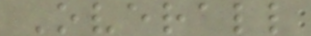Overall
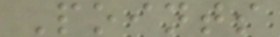Points
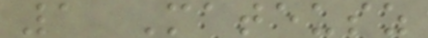1 Mateusz
